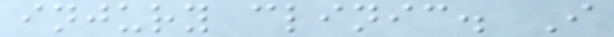injury clinic. I
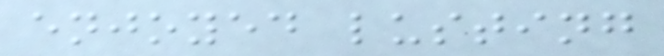enjoyed lusting
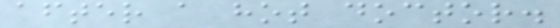after a hot doctor.
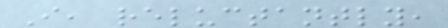I, reluctantly,
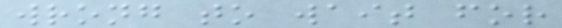wrong to wait for
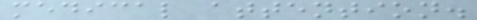medical attention.
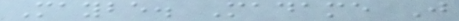Maybe. Madame J
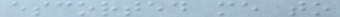escorted me to
